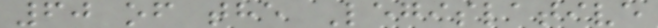60 of the Legislative
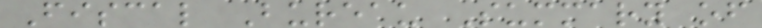Fiscal Bureau Summary of
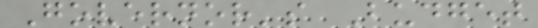Governor's Budget
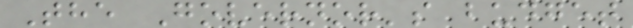The Governor's budget
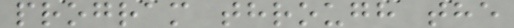program through the
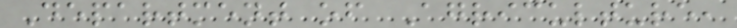Department of Agriculture,
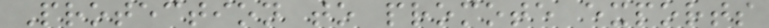Protection to promote exports
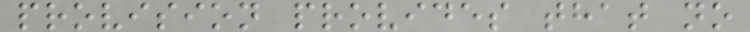provision provides that no
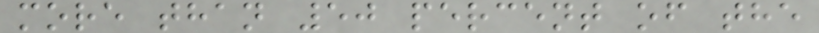more than 50 percent of the
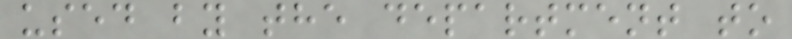used by the department to
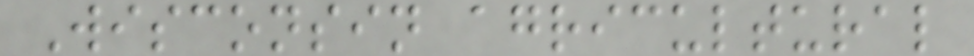Wisconsin agricultural
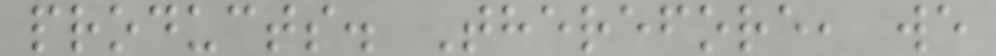products. Therefore, we
